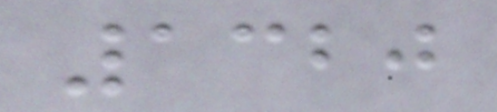1320
